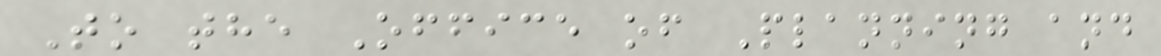To the Office of Planning and
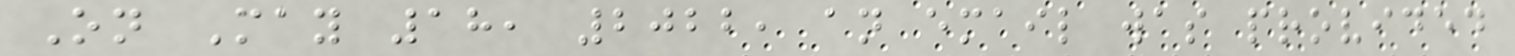On May 18, 2022, an email was provided
